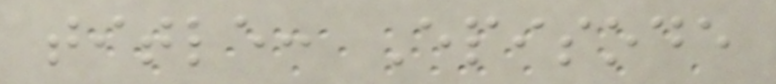title: Episode
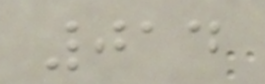014
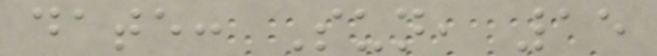date: Sun, 15
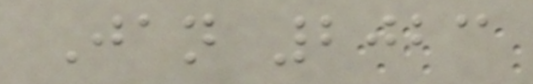Jan 2023
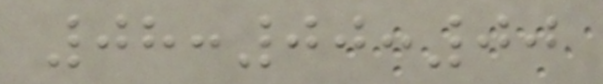08:00:00
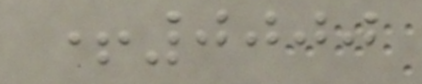+0000
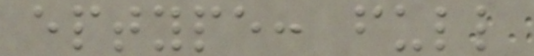eptype: full
